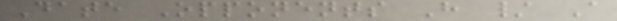Date Opponents H / A
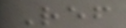Ref
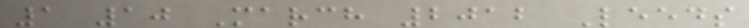1 10 March 2012 Leeds
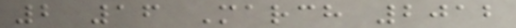2 16 March 2012
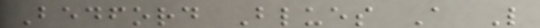Bedford Blues A L
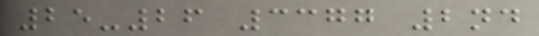25-26 3377 2nd
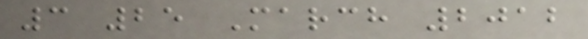3 25 March 2012
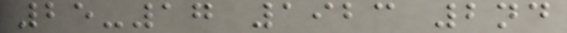25-17 1923 2nd
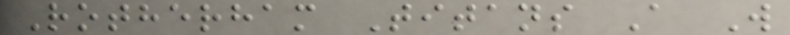Rotherham Titans A W
